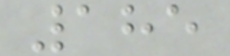185
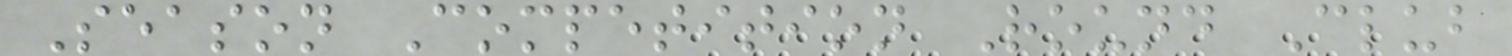Season Competition Round Club
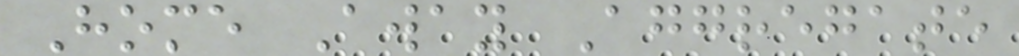Home Away Aggregate
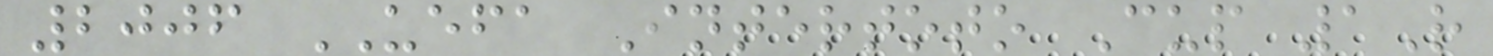2006 UEFA Intertoto Cup 1R
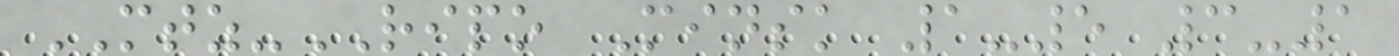MTZ-RIPO Minsk 1-5 3-1
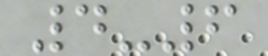4-6
